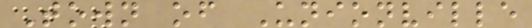Town of Unionville
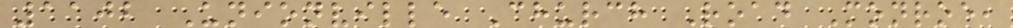1102 Unionville Church Road Monroe,
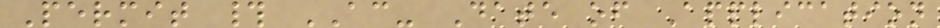Permit # AC- Date of Application
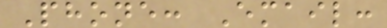Phone: Email:
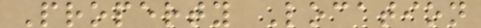Property Location
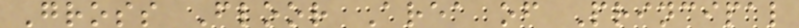Gross Floor Area of Principal
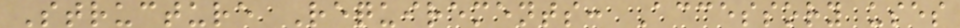Structure Requirements: Accessory uses
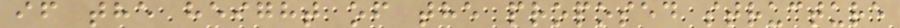if the height of the proposed structure
